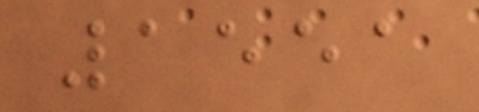1551
